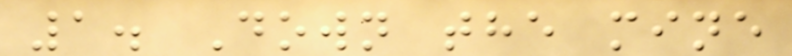1. Down the mine
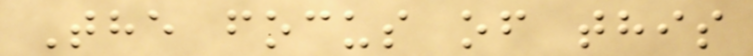The focus of this
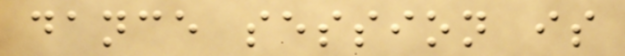dance session is
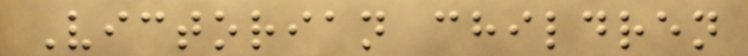Victorian children
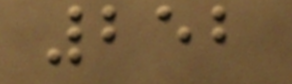252
